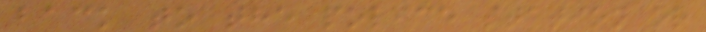back to the police station or
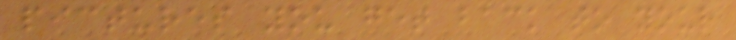pictures you get back to your
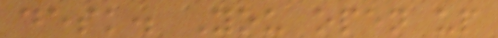desk. You open up
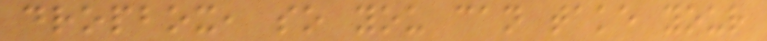dropbox, so you can take your
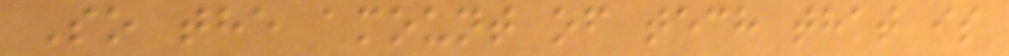So the amount of tech that is
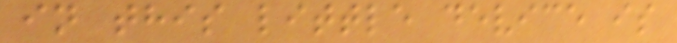in this little device is
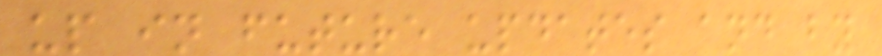up in future updates and by
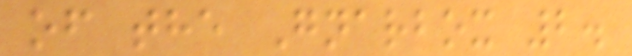of the Gnarbox 2.
